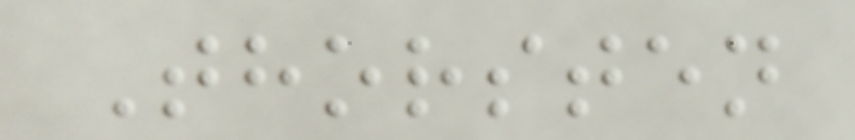Thorsten
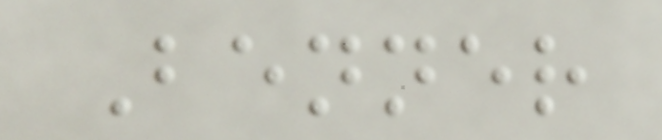Benner
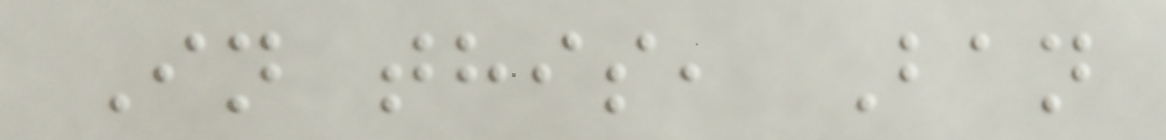In this, Ban
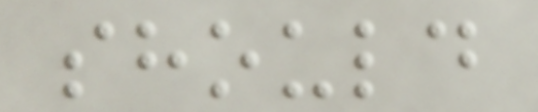should
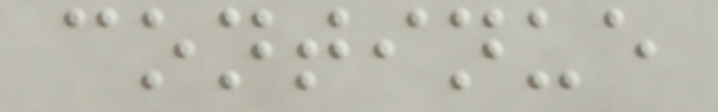continue
